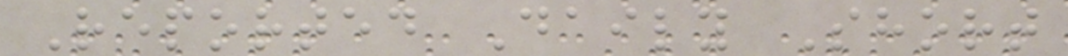Reported Daily Short
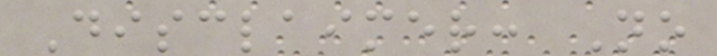Disclaimer: No
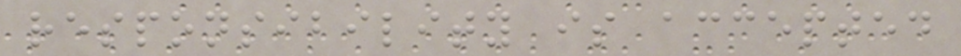responsibility is accepted
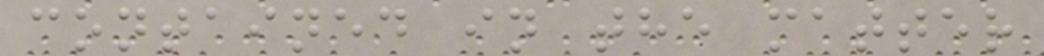contained in the matter
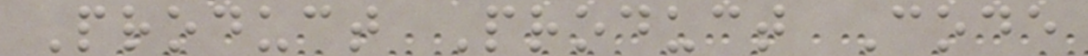Product Product Code
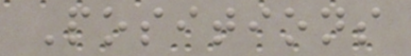Positions
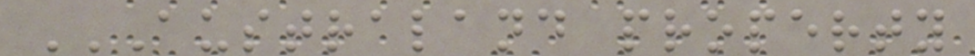AUSTRALAND PROPERTY
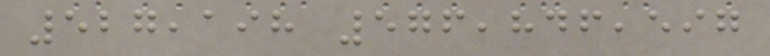527,198 576,846,597
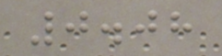0.08
